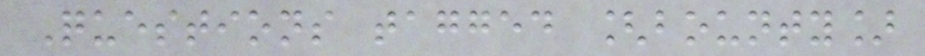Questions tagged [bounty]
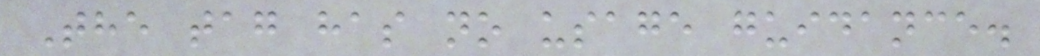The tag has no usage guidance.
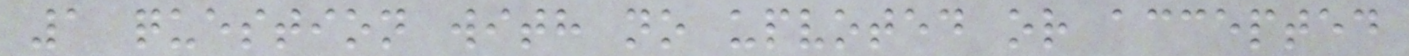1 question with no upvoted or accepted
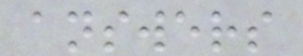answers
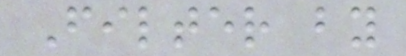Filter by
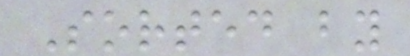Sorted by
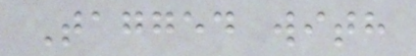Tagged with
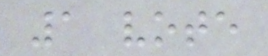1 vote
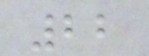22
